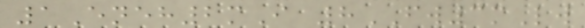1Eneh2mI 8FW3mLw
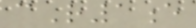cR1e
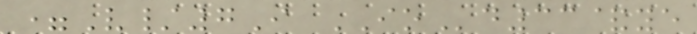=V/7I IOd33&ye
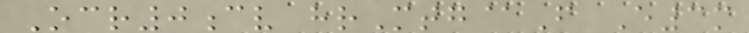Ocr0cv hrMtg@F E3m
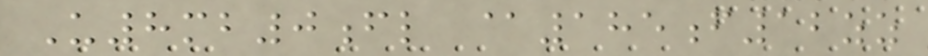U8mb0fl @185f12zz
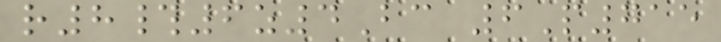r8#6z4Bc 6P715
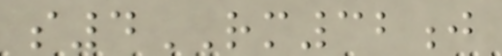s4RM32j
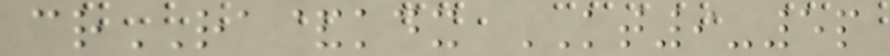crRA&kdx KT9-5p
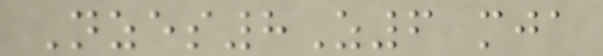Nzes8Z6 mja
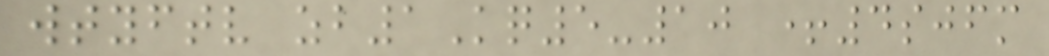wtyftv zb1Kq5-10 +4sjfm
